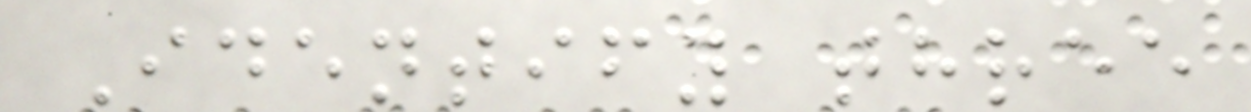Identify three
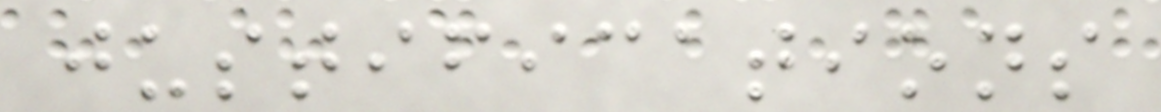justifications
